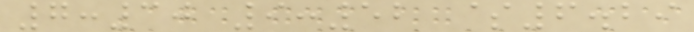7:30 9:52 $6.29
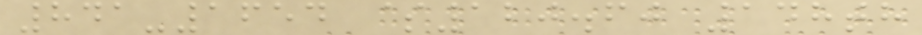841-1654 $120.60 148th
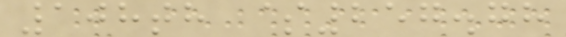108th $257.78
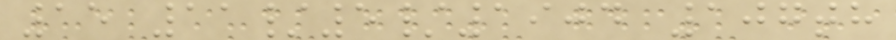15 11/5/1904 107th
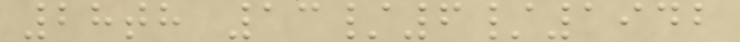28th 13/6/1942
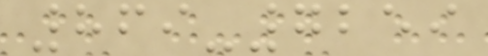869-7259
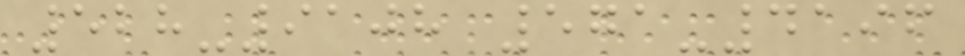528-9108 571-4196
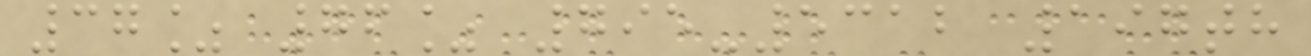37% 76% 795-5312 197th
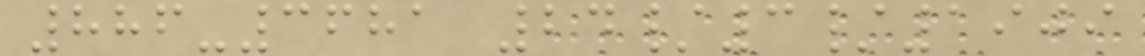886-3681 24/3/1909
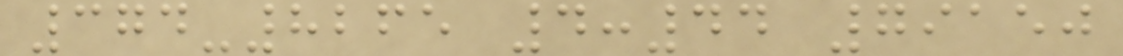374-8265 4:44 79150
